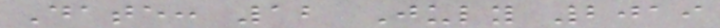Date: 12 July 2019
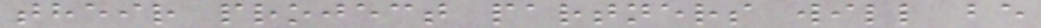their project partners will be
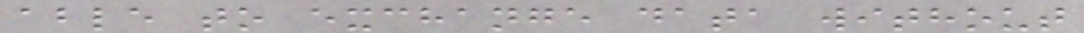able to exchange data without
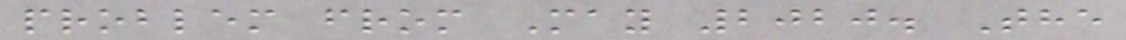problem from May 2020. The
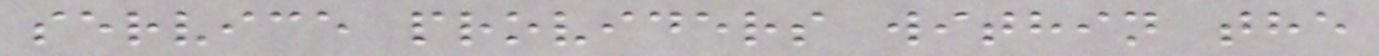service providers within the
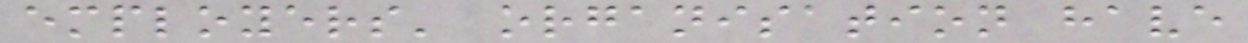employers' organisation have
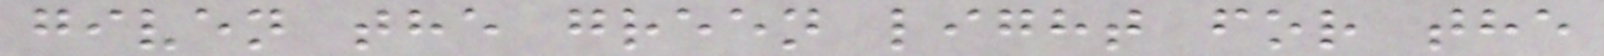given the green light for the
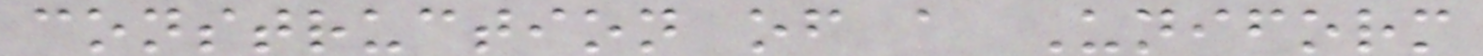construction of a Uniform
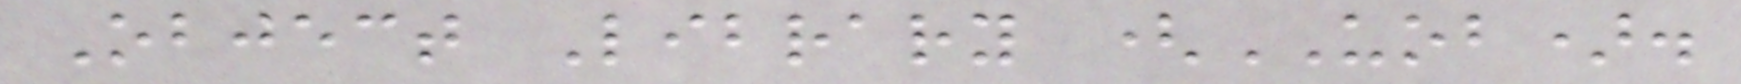Object Library (UOB).
